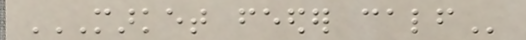MARKET FEEDER CALF
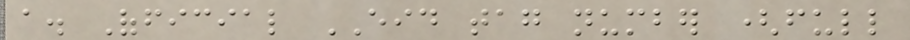a. Official EID tag number (full
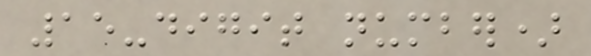15-digit number)
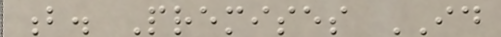b. Premises ID
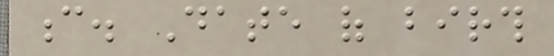c. Date of birth
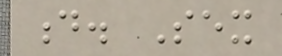d. Sex
